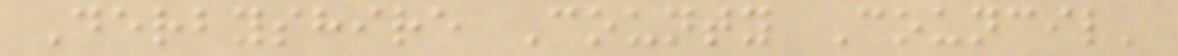Derbyshire County Council'
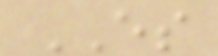ES
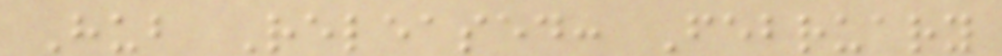Hub Released: February
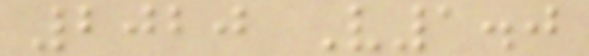2020 V1.0
